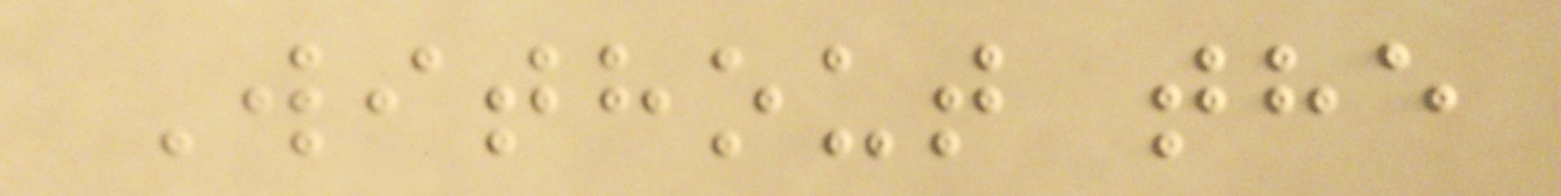Without the
